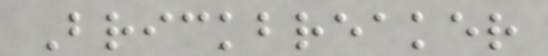Brickbreaker
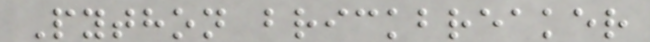Python brickbreaker
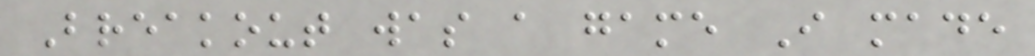Breakout was a game I made
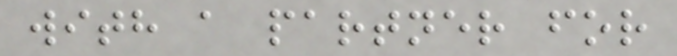with a partner for
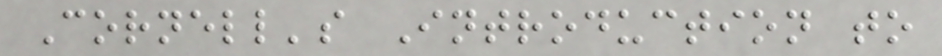Cornell's Introduction to
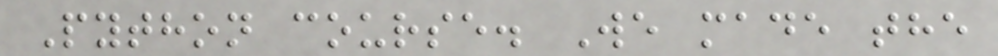Python course. We made the
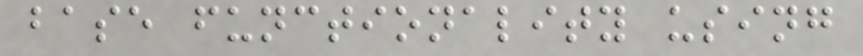base functionality using
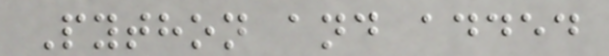Python and added
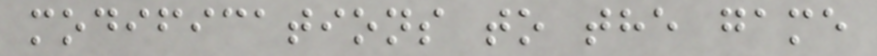modifications to the game
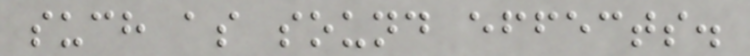such as sound effects.
